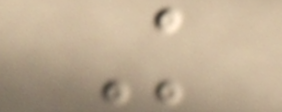K
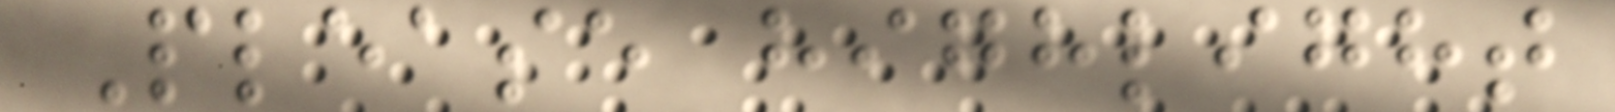Please highlight
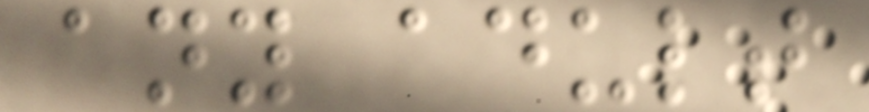any adult
